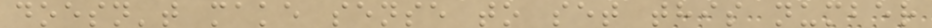doesn't make sense to set this number
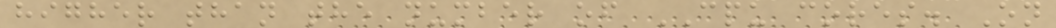higher than the number of CPU cores. On
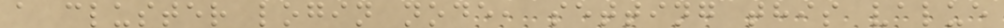a cluster login node, setting this value
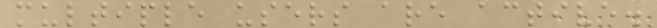multiple users are active.
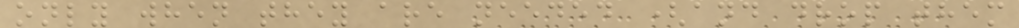only when they are needed (and drop them
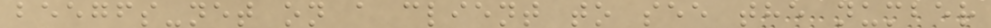beegfs-net on a client to see the number
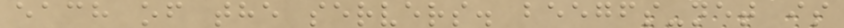each of the servers. beegfs-net is
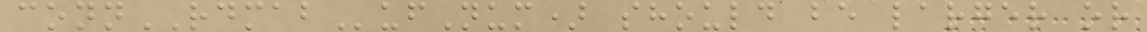connRDMABufNum) should be larger or
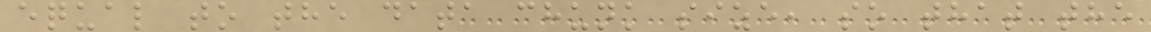equal to the data chunk size, so that the
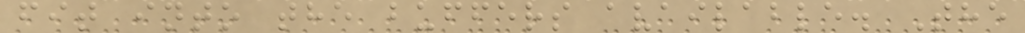fit into the buffers available. The
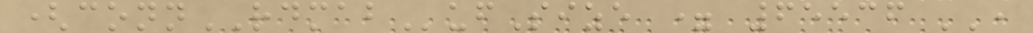(connRDMABufSize = 65536 '',
